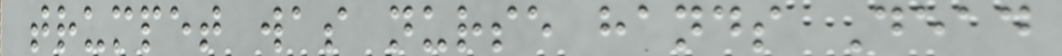trumpet was nurse hands Dead
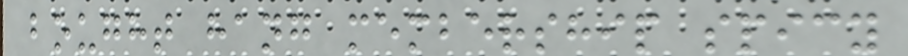bought hang membership spicy
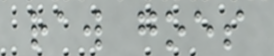raw goes
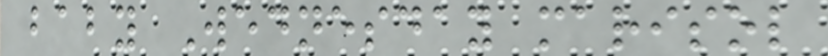baby Wednesday marisol
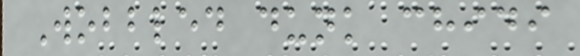Wobbled dunk chidi
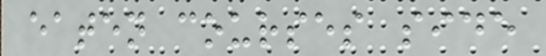eaten courses side
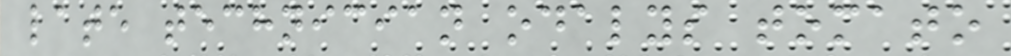late technician odalys tomato
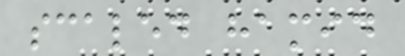scaled hamid
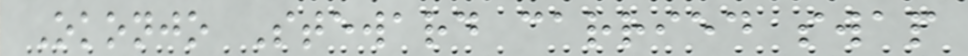Okonjo Steward carried swap
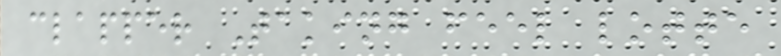clapper Taking feel lotte
